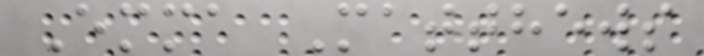Emma Matthews
